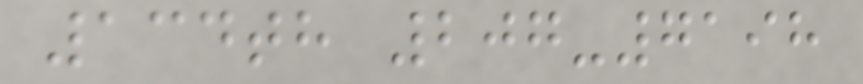134th 207-7198
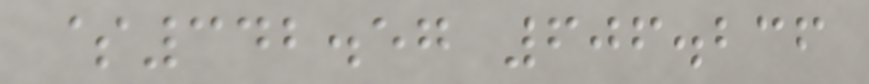$342.57 606.236
